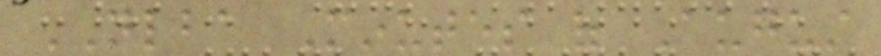NLBA Minutes of August
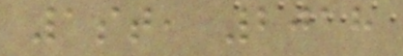1st, 2018
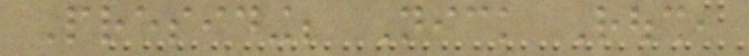Presiding; Nick Roush,
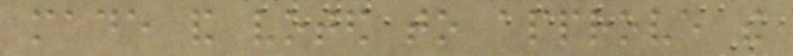made and voted to approve the
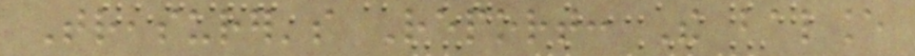Treasurer's Report: The balance
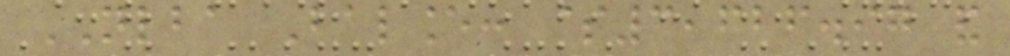NLBA Balance: $3,626.97 and
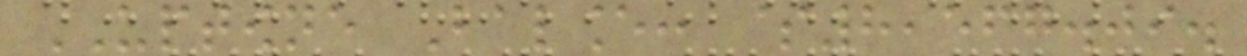UPTOWNE Balance: $8,567.09.
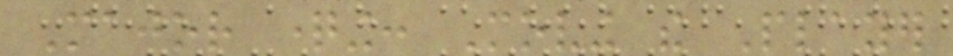Major questioning: Moving the Player
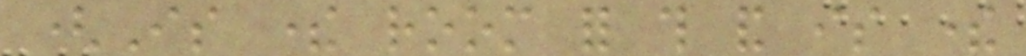(Is there room for this and is there
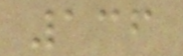136
